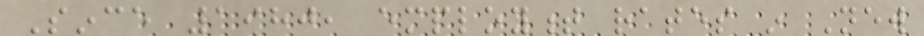Since 1980, employment rates in New
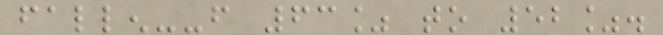fallen--from 63% to 52%.
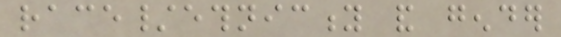race/ethnicity and gender
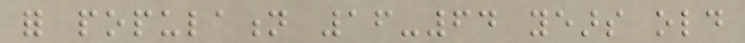for population 16-64 years old
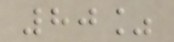80%
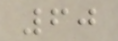60
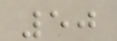50
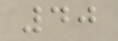40
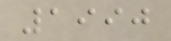1990
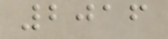2016
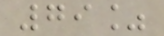79%
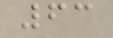63
